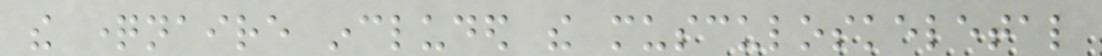the questionnaire included the musculoskeletal
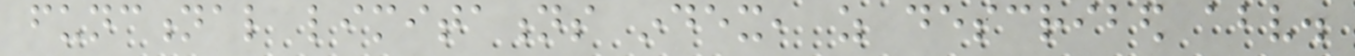functional limitations index, as described above.
